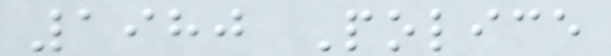1980 Police
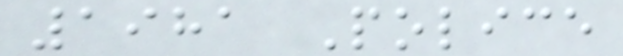1981 Police
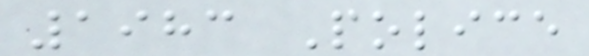1983 Police
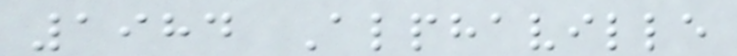1984 Alphaville
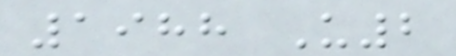1988 U2
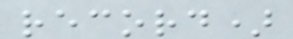record)
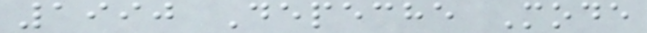1990 Depeche Mode
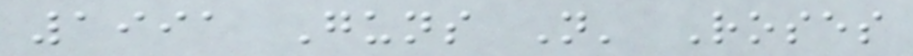1991 Guns N' Roses
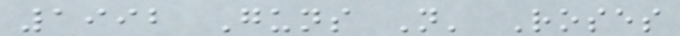1992 Guns N' Roses
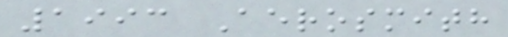1993 Aerosmith
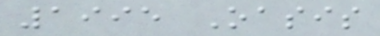1995 Oasis
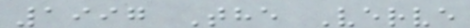1997 The Verve
